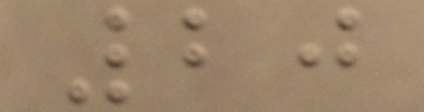20
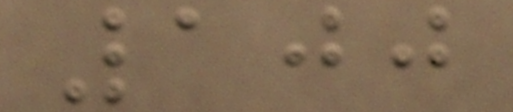100
